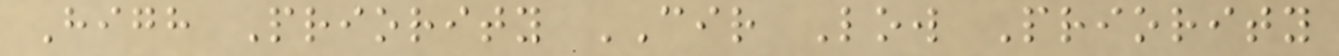High Priority CIR Low Priority
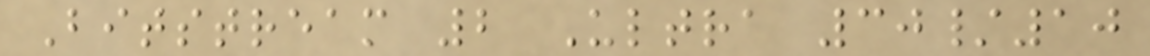Bitstream 2 Ultra 30/10
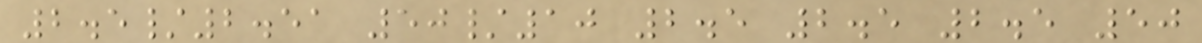2.5/2.51 50/10 2.5 2.5 2.5 50
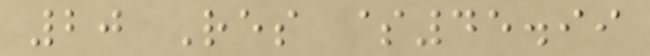20 Res $45.99
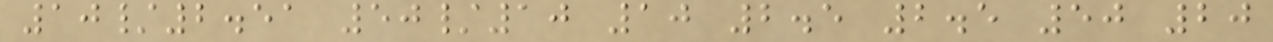10/2.51 50/10 10 2.5 2.5 50 20
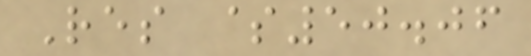Res $50.06
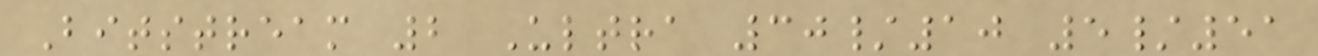Bitstream 2 Ultra 30/10 5/51
